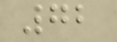72
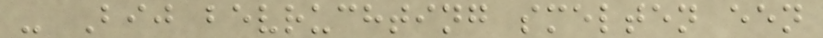- Bij bevruchting smelten een
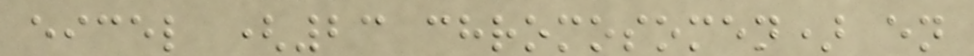eicel (23 chromosomen) en
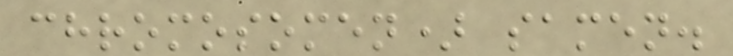chromosomen) samen.
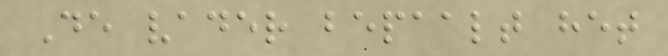De vader bepaalt het
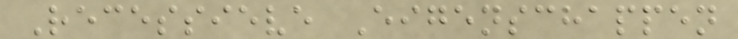Recessieve Eigenschappen
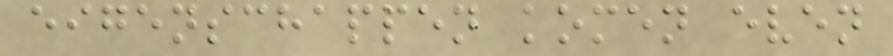eigenschappen komen even
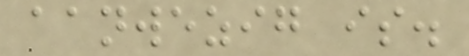aanwezig is.
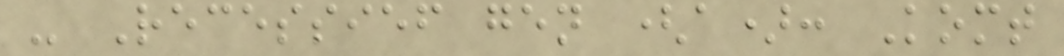- Recessief gen (a): Komt
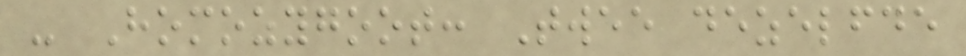- Homozygoot: Twee dezelfde
